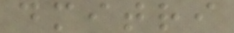dmitri
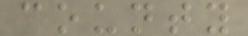county
